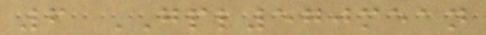6 GPL570mean
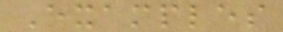Examples
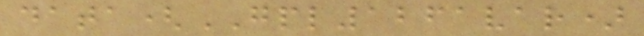data(GPL1261var)
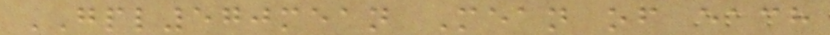GPL570mean Mean of each
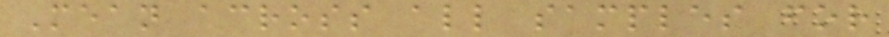Mean across all samples for
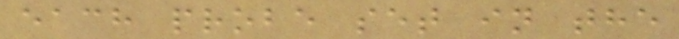each probe set in the
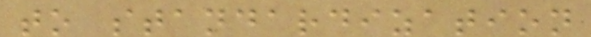to standardization
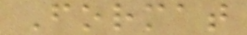Format
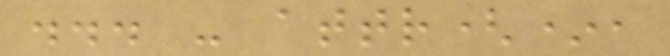... - attr(*,
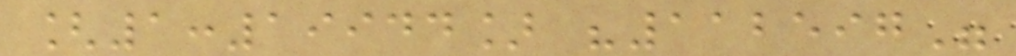[1:19944] "112597"
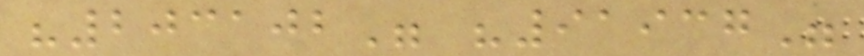"203102" "91937"
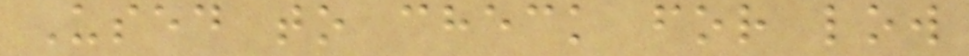Used to check for low
